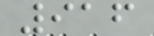916
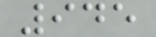945
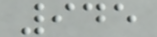945
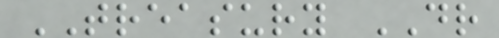TREASURY DR
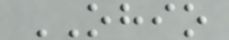OHIO
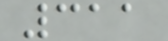311
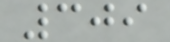309
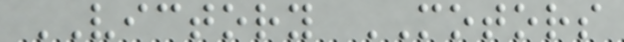VICTORY MOTORS
